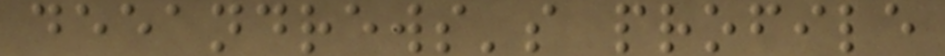deeandrews's profile
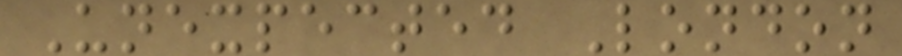Unexpected London
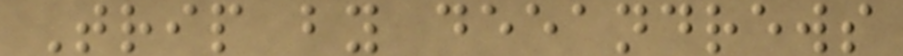Trip by deeandrews
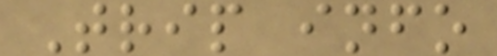Trip info
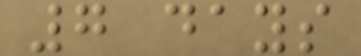7 days
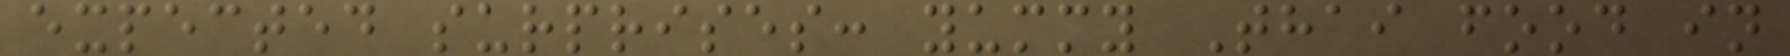expected surprises: yummy Thai food in
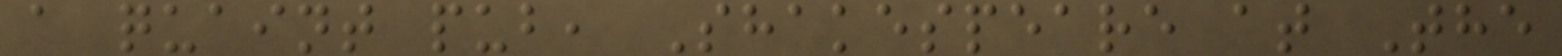a quaint pub, Shakespeare at The
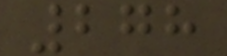278
